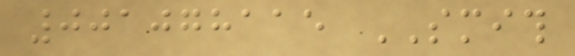001078115 SMITH
